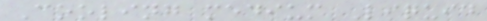Cooling medium Liquid
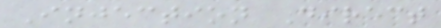Injection Direct
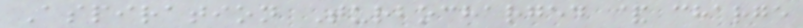Aspiration Turbocharged & charge
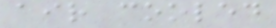air cooled
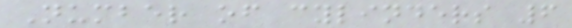Number of cylinders 6
